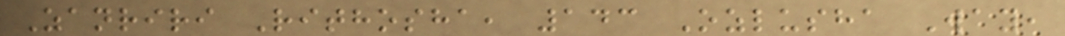Zanriri Rithosha, 143 Ozlusha Way,
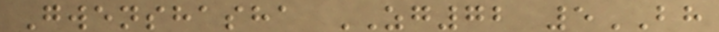Gwenshasha ZG72 5BH
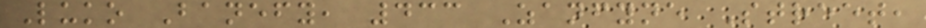Luko Banefy, 433 Zanfyne Street,
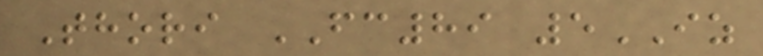Thori FC89 5IZ
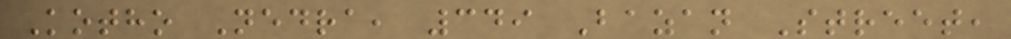Kotho Nedra, 349 Bazan Street,
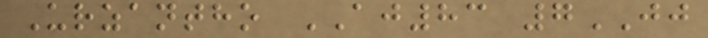Urzantho AJ83 7JJ
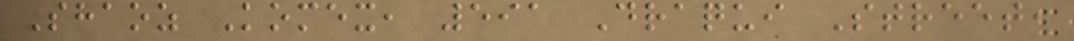Shaoz Komex, 591 Draqui Street,
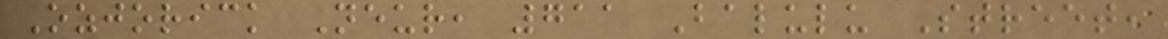Ozjorick Neur, 711 Balulu Street,
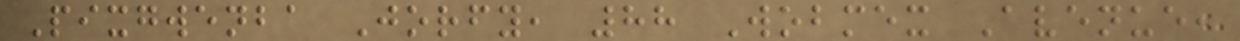Pixgwenba Jorfy, 88 Wobmex Avenue,
